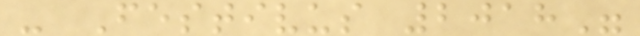- Festivus 2018"
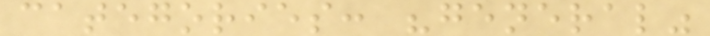categories: "general"
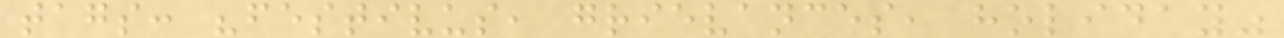tags: "festivus, grievances, holiday"
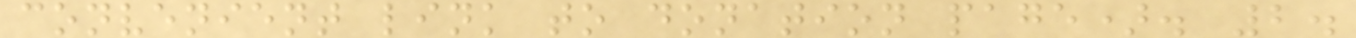convenient link to donation page). 2.
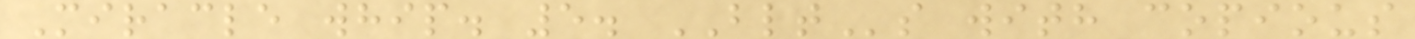Miracle whip. 5. BLTs with copious
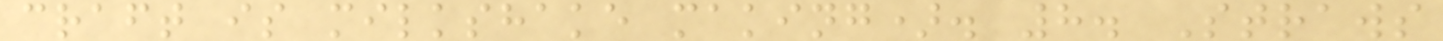craft is milkshake making). 8. Straws
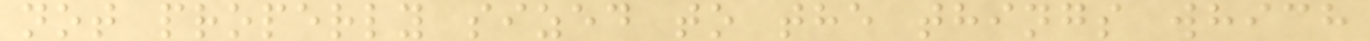not properly sized to the things which
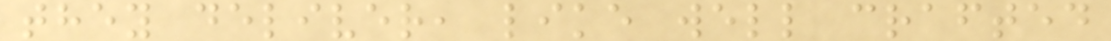they deliver, like well crafted
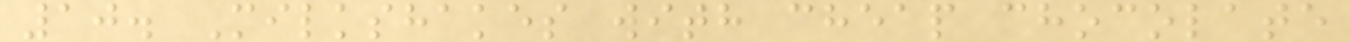10. Milkshakes with cheap chocolate
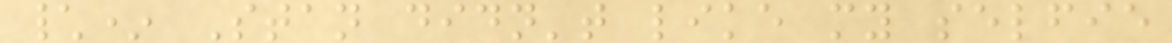\* Stan didn't like my selfie
